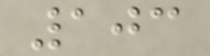103
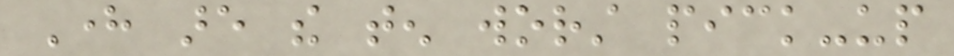Here are the ten worst pick-up
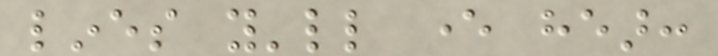lines you'll ever hear:
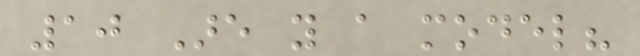10 Are you a model?
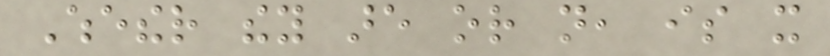Whether they are or not, is it
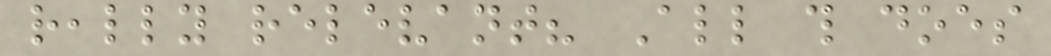really relevant? All this does
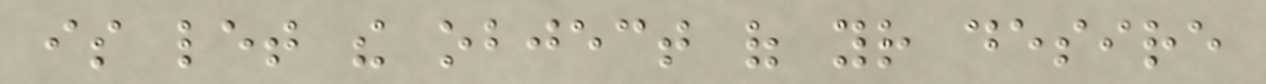is let the object of your desire
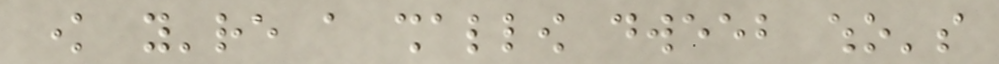know you're a shallow dweeb who's
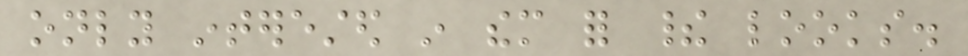only interested in them for their looks.
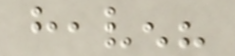heaven?
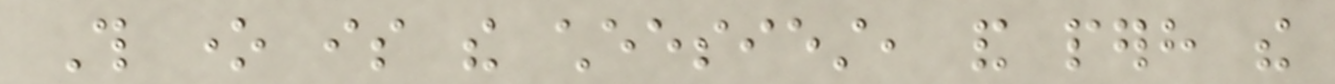This one is the cheesiest, and perhaps the
